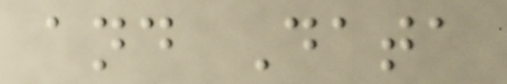and Data
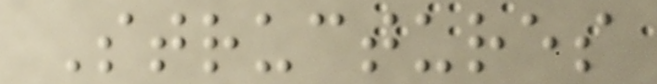Structures
